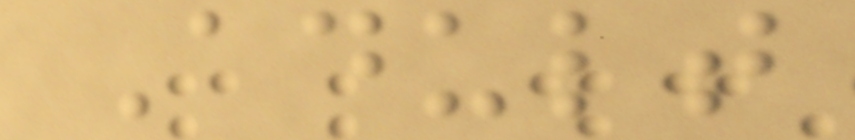Adult
